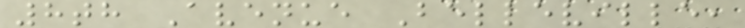8th Avenue Belleville,
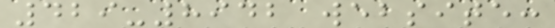429-8942 website:
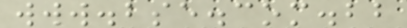www.bse.com.bb
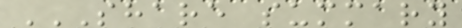SHARE SUMMARY
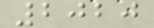2020
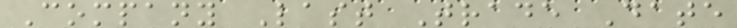Company Last Trade Date
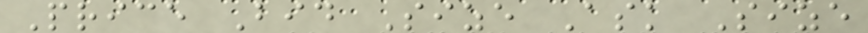Price Bid Size Ask Size
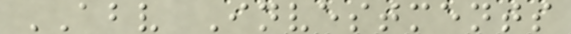ABV Investments
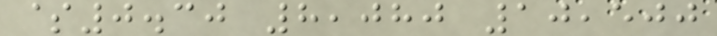$0.30 8,080 10,500
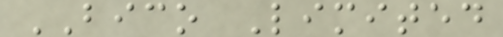BICO Limited
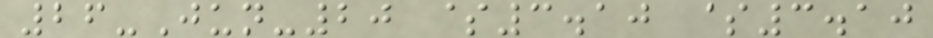26-Jun-20 $3.10 $3.10
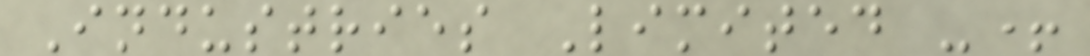Industries Limited -+
